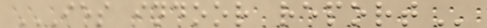IES INDOOR REPORT
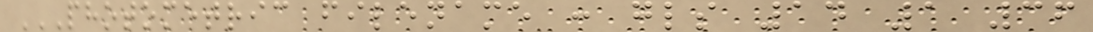PHOTOMETRIC FILENAME : GLS 14 1 36
